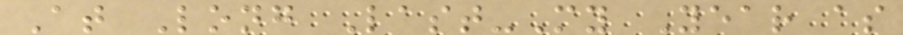At Long Last-My Year as
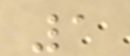1
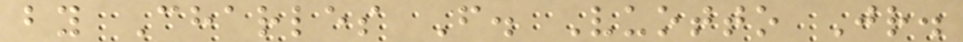by Charles F. Vuotto Jr.
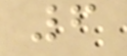6
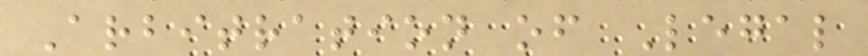Arbitration of Legal
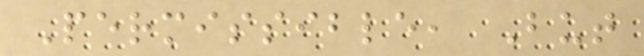Permissible, But
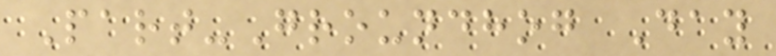Part-Groundhog Day
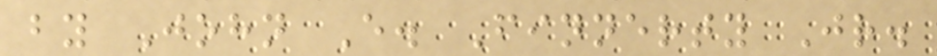by John E. Finnerty Jr.
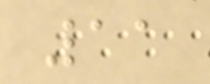11
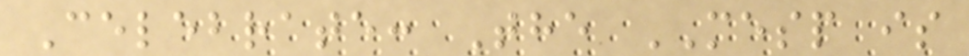Celebrate: The MESP is
